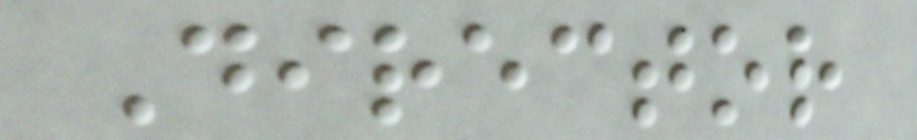Director
